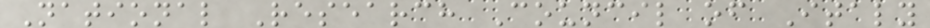National Research Council of Italy
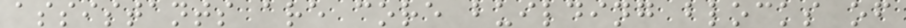assistants are core building blocks of
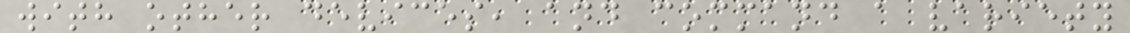with other devices, and command a variety
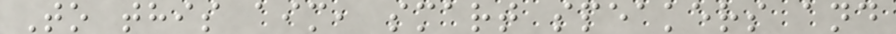To this aim, smart speakers and
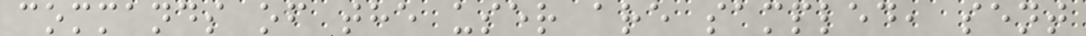commands of the user are sampled, sent
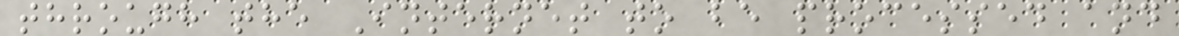through the Internet to be processed and
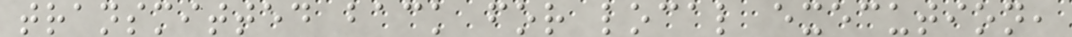transmitted back for local execution,
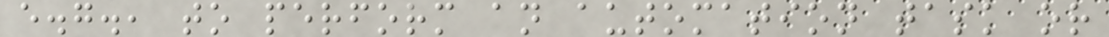e.g., to perform an automation task or
